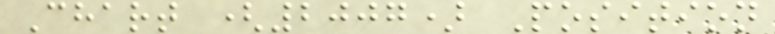Chart (2007) Position
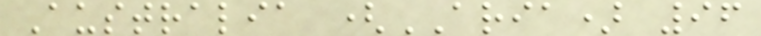Australia (ARIA) 96
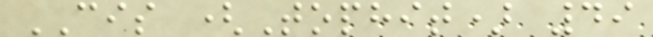CIS (Tophit) 49
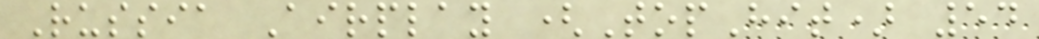Russia Airplay (TopHit) 54
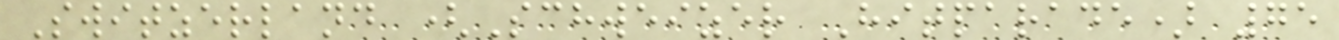Switzerland (Schweizer Hitparade) 75
